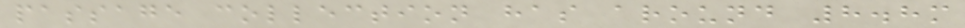passage collection has around 8.8m
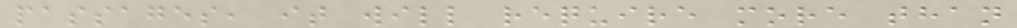passages, it will require more than
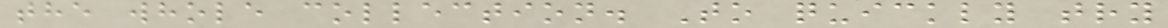the whole collection. To quickly try
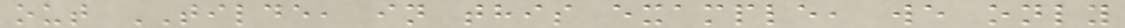out TILDE, in this example, we only
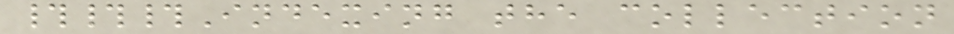###Indexing the collection
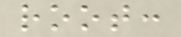root:
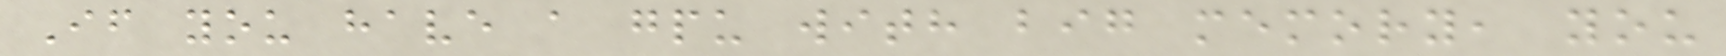If you have a gpu with big memory, you
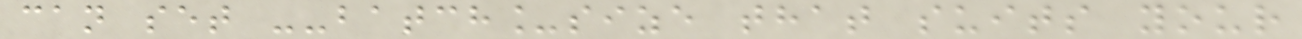can set --batch_size that suits your
